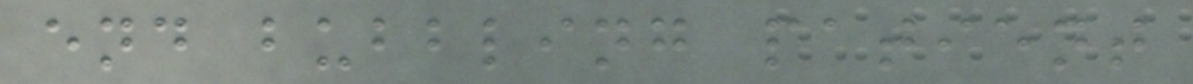end bubbling patient
